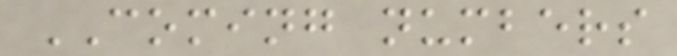COMING numbers
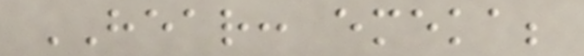HEAR: emeka;
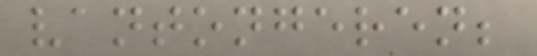vantongeren;
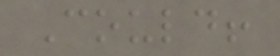Could!
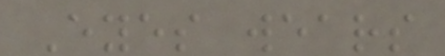Eyes wears
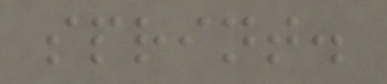sprint.
